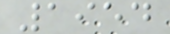1954
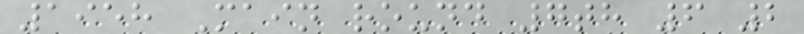1958 Main round 7th 6 2
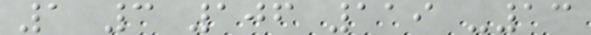1 3 106 119 -13
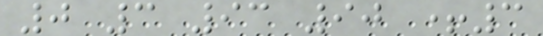0 3 93 90 +3
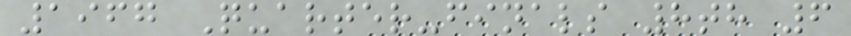1967 Quarter-finals 8th 6
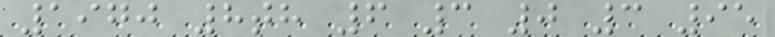1970 8th 6 3 0 3 95
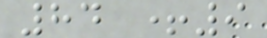84 +9
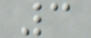3
